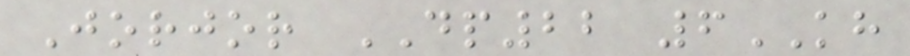Jorjor DP22 6KH
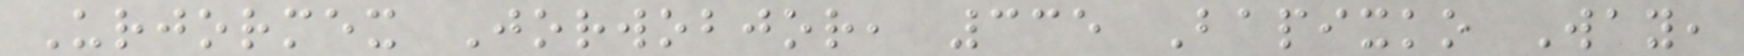Urjormex Jorwobjor, 335 Bapixko Way,
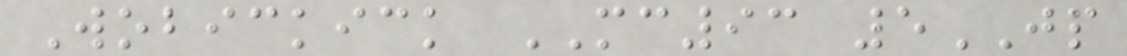Wobickick MC93 5JP
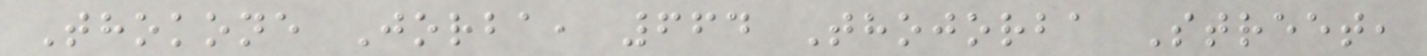Thokone Jorba, 664 Thojorba Street,
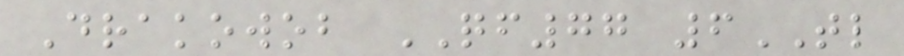Drakowob QF77 6TL
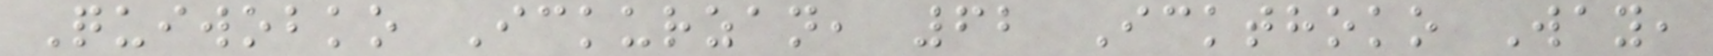Quiwobko Ickurzan, 62 Ickthoko Way,
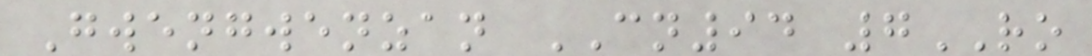Gwengwenzan CN94 7RO
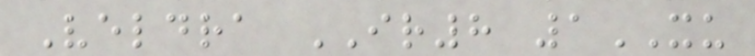Veldra IR8 1XU
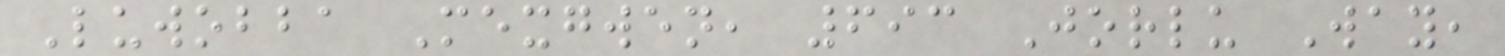Luwobba Mexgwen, 693 Jorlu Way,
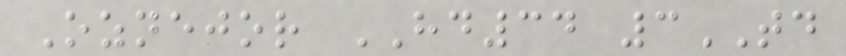Oznejor HD34 3TD
